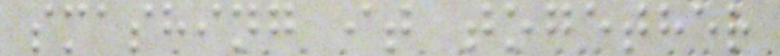smashing it together
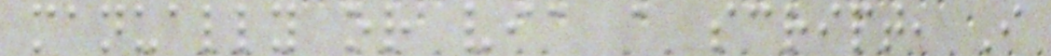manually or via a script, I
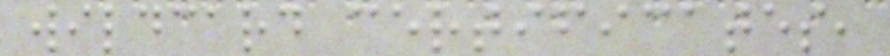wildcard certificates,
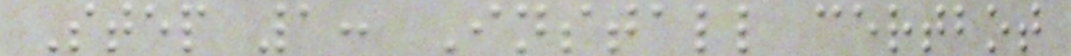Step 1: Install certbot
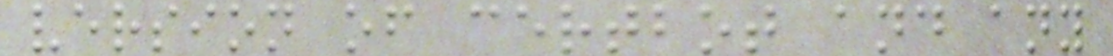version of certbot and any
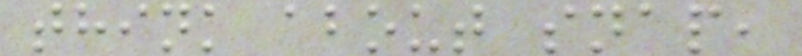think about snap,
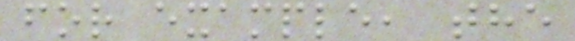for example, the
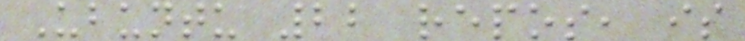Ubuntu 22 repos, is
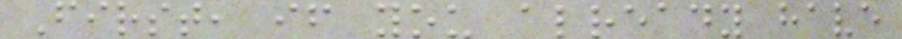First, if you already have
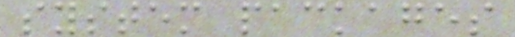system packages
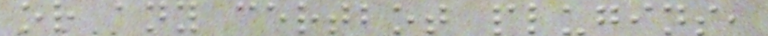or any certbot plugins,
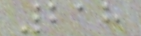218
